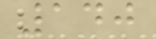140
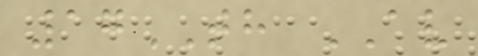17TH AV
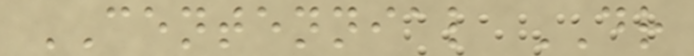CENTENNIAL DR
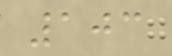103
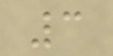3
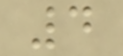4
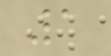1
